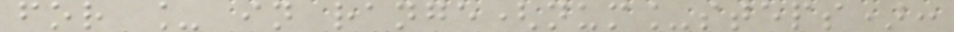for _ in range(num_steps):
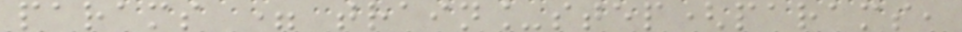params = train_step(params,
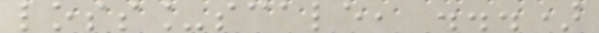loss_scale, ...)
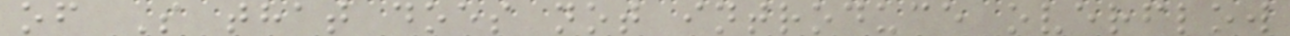of S that does not introduce overflow
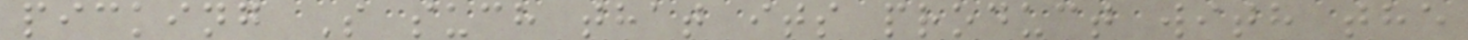picking S such that its product with the
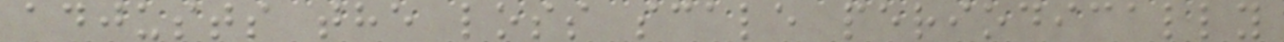adjusts the loss scale periodically
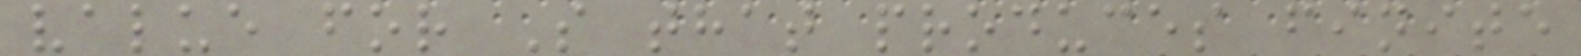value for S that produces finite
